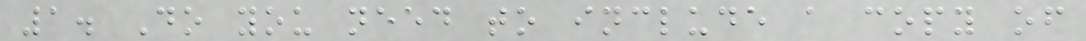1. Do you need to include a copy of
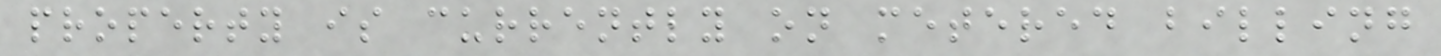property is currently on metered billing
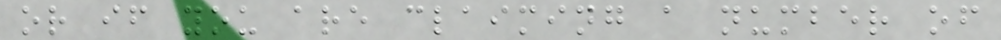or if you are claiming a number of
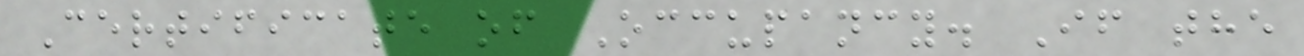Certificate of Occupancy. If the
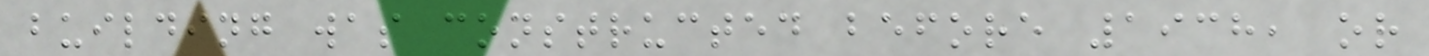building was constructed before 1938, or
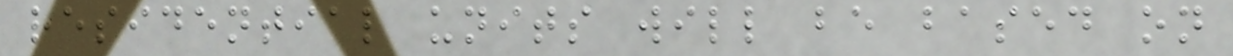residential units will be based on
